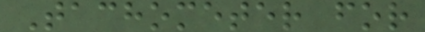Tachometer for
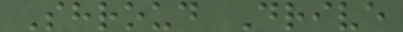Shroud Drive
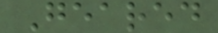Geared
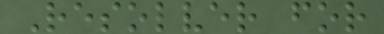Resolver for
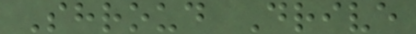Shroud Drive
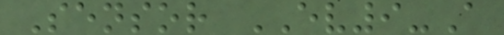Sensor EV9-A
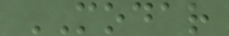MODAR
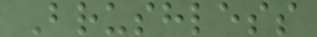Brushless
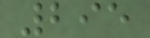295
